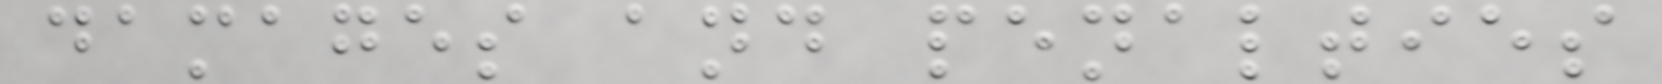damages and penalties
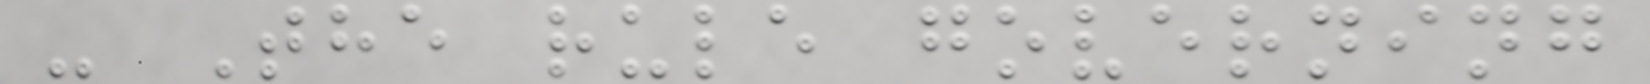- The rule governing
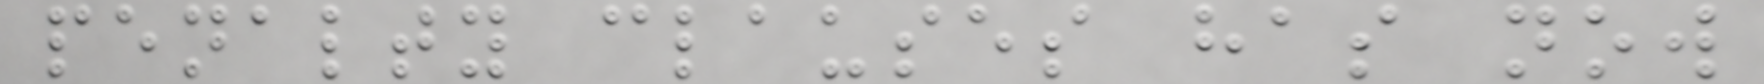penalty clauses has now
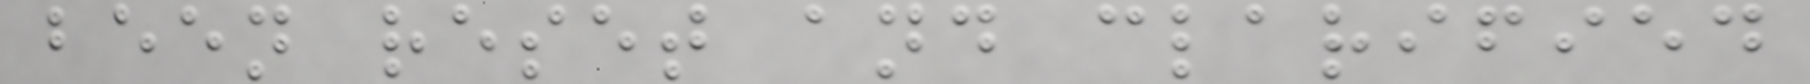been reset and clarified
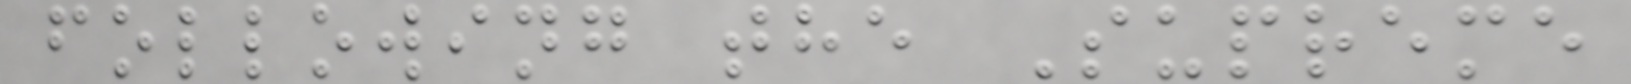following the Supreme
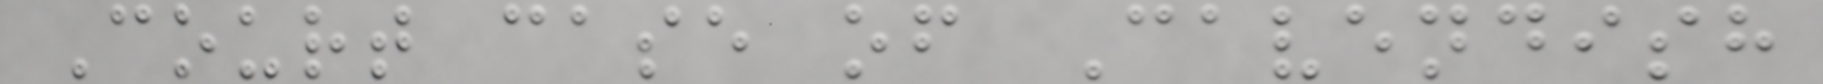Court case of Cavendish
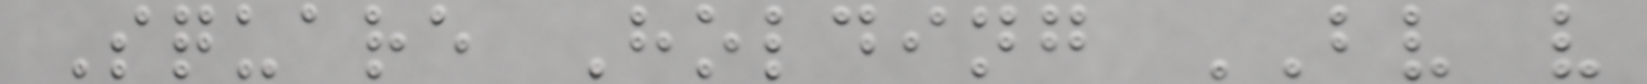Square Holding BV v
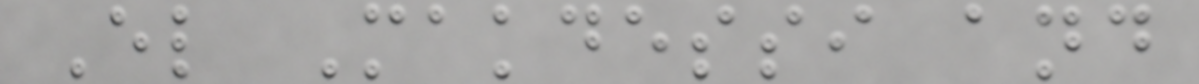El Makdessi and
